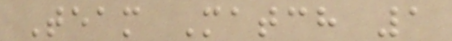Team Match 1
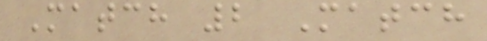Match 2 Match
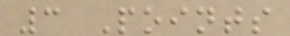3 Points
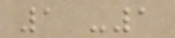1 -1
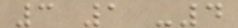3 1 -4
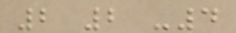2 2 -4
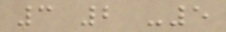3 2 -5
